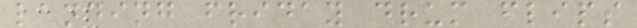landing friday drum flips
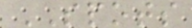SPOTS
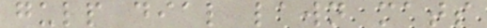gulp dial lawn mats
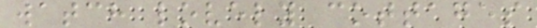watch lovely cottages
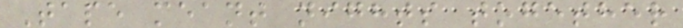Tape meant nights together
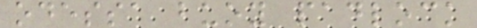odessa buoy padlock
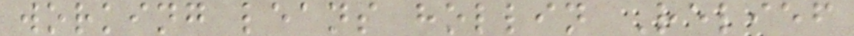working leans hollin Relief
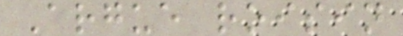Argue roisin
